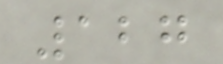127
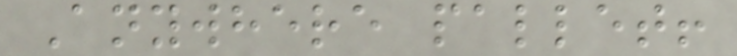Anywhere pallet!
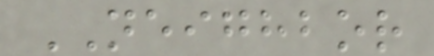NEIGHBOR
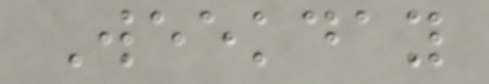Weekday
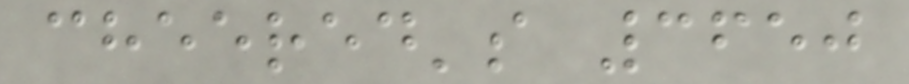cheered's 3650
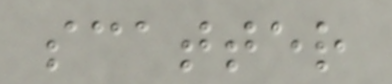scatter
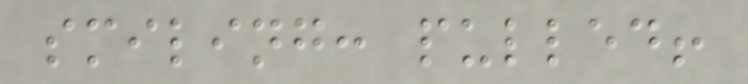smiling: pulled!
